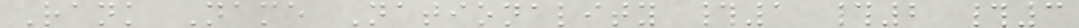Rank Name Nationality #1 #2 #3
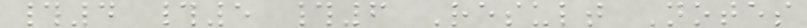#4 #5 #6 Result Notes
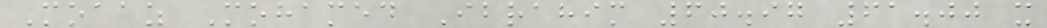Moaaz Mohamed Ibrahim 60.97 61.00 x
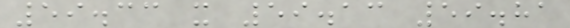59.33 x 59.13 59.81
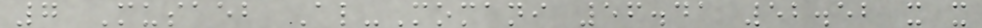7 Musaeb Al-Momani 56.41 52.52 x x
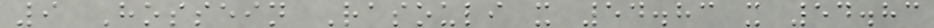9 Hossein Rasouli x 54.83 x 54.83
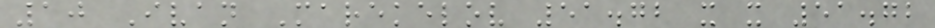10 Ivan Marekelov 51.72 x x 51.72
